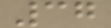37
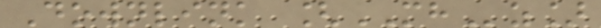Downlink [MHz]
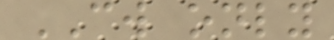CW only
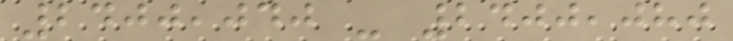2400,040 - 2400,080
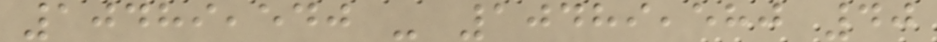10489,540 - 10489,580 40
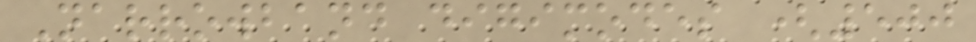Narrowband digimodes (500
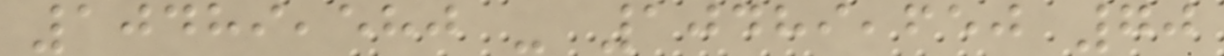10489,580 - 10489,650 70
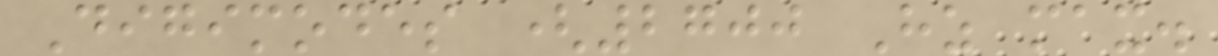Digimodes (2700 Hz max.
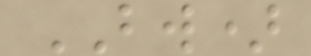BW)
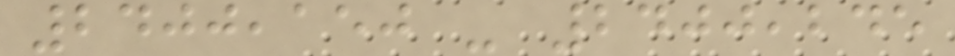2400,150 - 2400,245
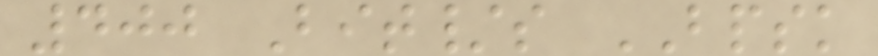400 Bit/s BPSK
